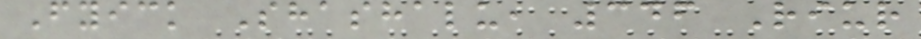Fyick Shashalu, 346 Riur
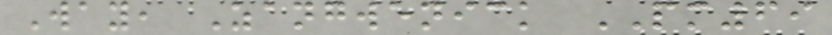Way, Zangwenick PM69
